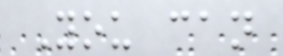You can
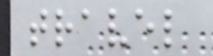travel
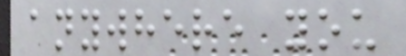anywhere you
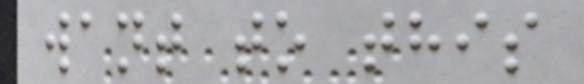want to this
